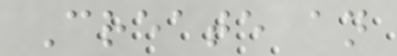Create an
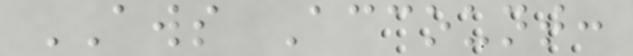AWS Account:
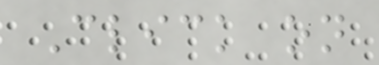Click on
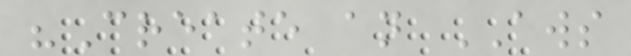"Create an AWS
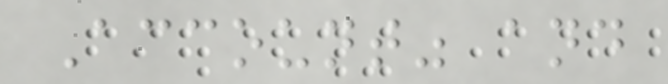Account" and
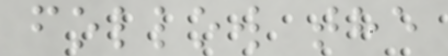follow the
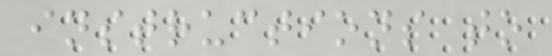instructions to
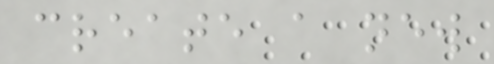create a new
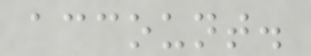account.
